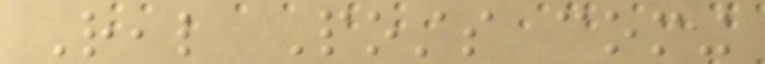Real Posts coming
